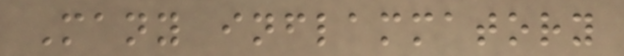Many inflammatory
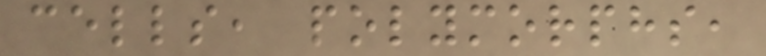cells, polymorphs,
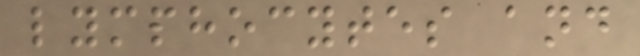lymphocytes and
